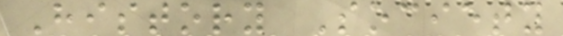History Society
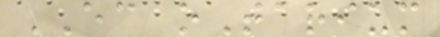EC oTarium
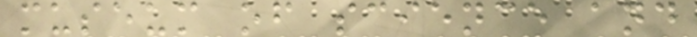museum of science and
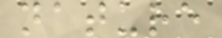nature
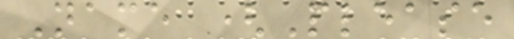Name (Please
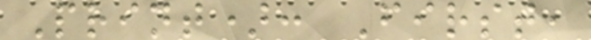Print): First,
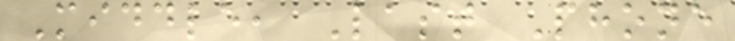Middle, Last Phone
